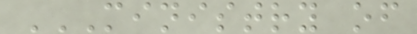MINISTRY OF
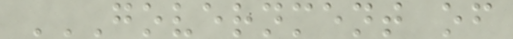GOVERNMENT OF
